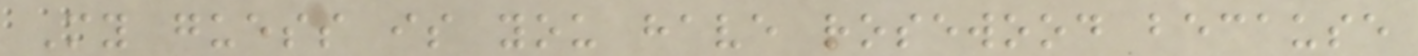My guess is you have rosewood because
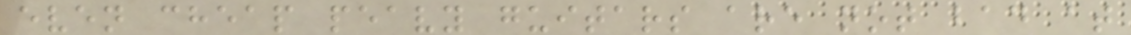even cheap peavy guitars are not bad at
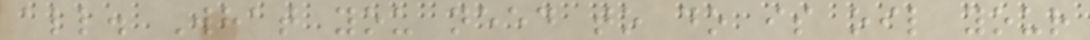all. What you need to do is oil your
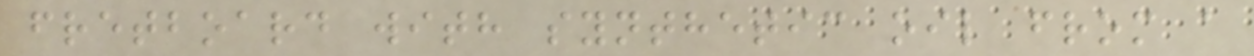fretboard with synthetic oil from a
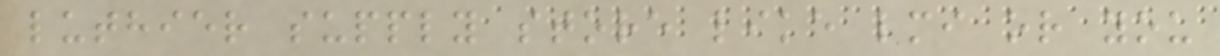luthier supply store like lmi or you
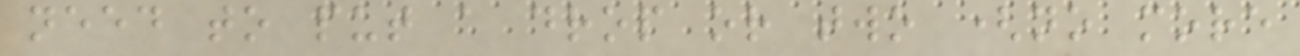need to put a drop or two (no more
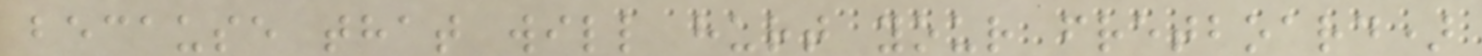because that will hurt your fretboard)
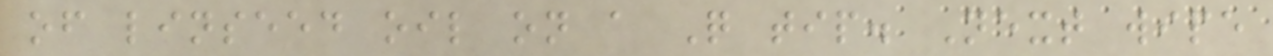of linseed oil on a Q tip. Next wipe
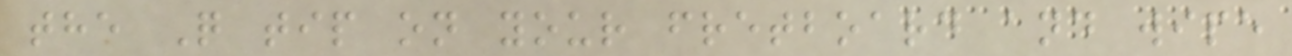the Q tip on your fretboard and wipe
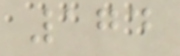174
